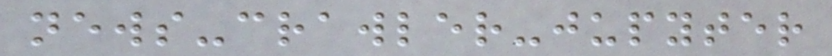news-crawler-jupyter
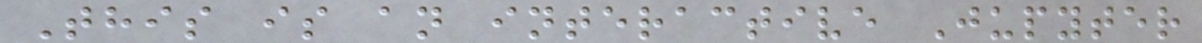This is an interactive Jupyter
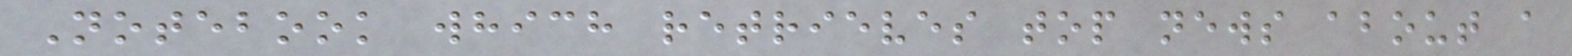Notebook which retrieves top news about a
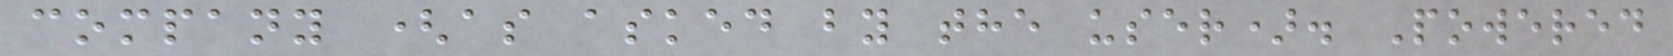company (as asked by the user). Powered
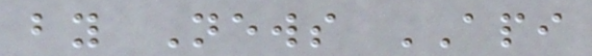by News API
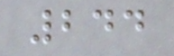244
